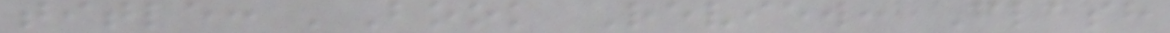title: 'Book Review: Flash
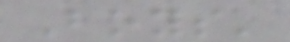Boys'
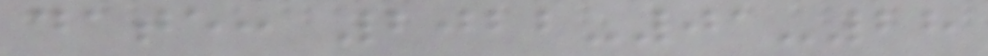date: 2022-01-28
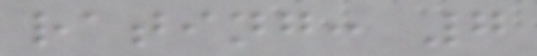rating: 7
